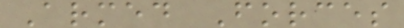Armed Forces
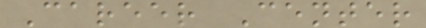Career Center
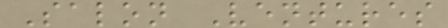Salon Ventures
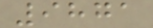9871
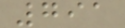791
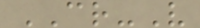CR-V
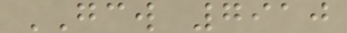GCW 7910
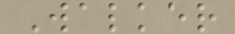Walker
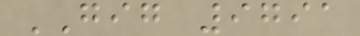GIG 9791
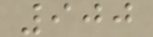900
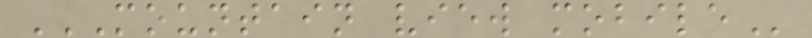MOUNTAIN VIEW MOBILE
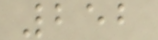252
